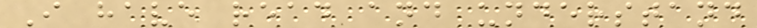I have read and understand
